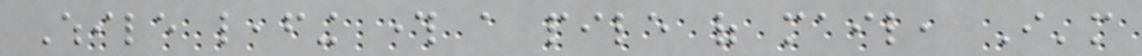While leafing through a pile of mail, I'm
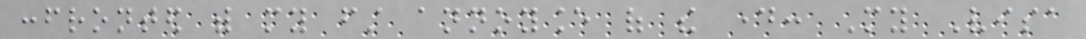confronted with my first annoyance of the day: My Visa
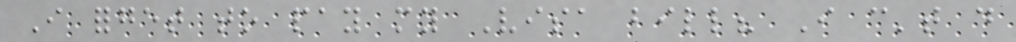I forget to pay my Visa bill? I can't do
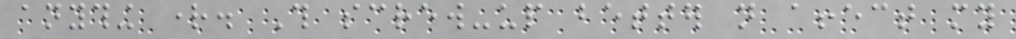anything right. This screw-up better not affect my
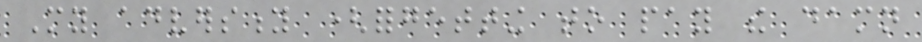My adversity (forgetting to pay the damn
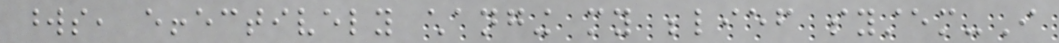words, effectively changing my belief system-I
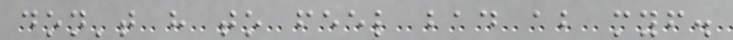don't have to feel bad about myself.
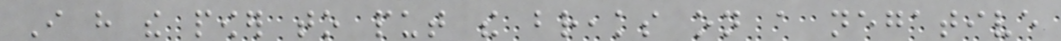I have the power to put the breaks on a negative
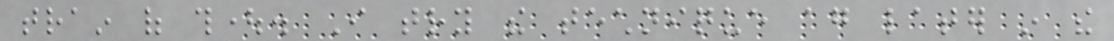train of thought. I try the technique again later in the
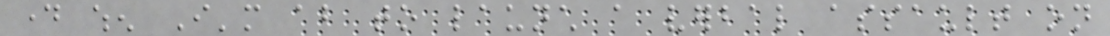day when I'm about to launch a verbal assault on
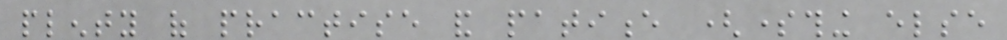plenty of practise and patience (something else
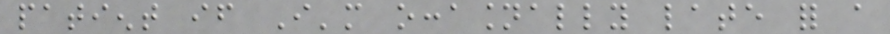patient if I'm occasionally late for a
